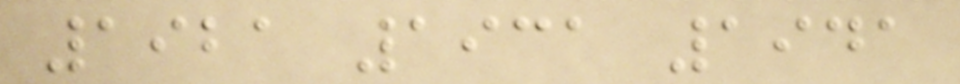1921 1931 1941
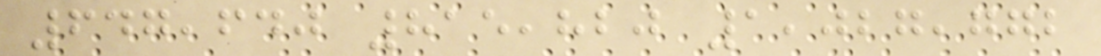647,640 815,820 1,027,772
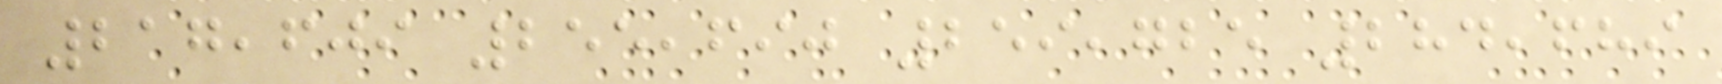217,609 255,690 259,725 284,689
